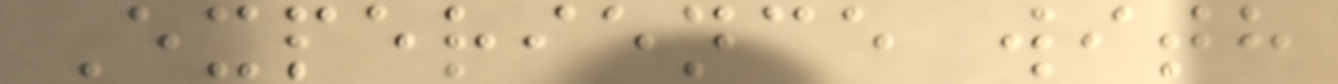Experience with
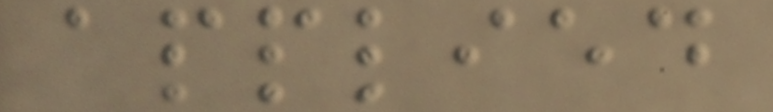applied
